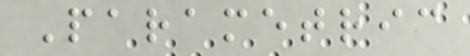Parametric
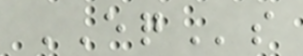EQs
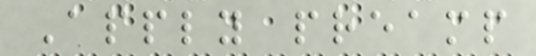Apply preamp
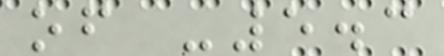of -5.3
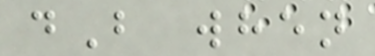dB when
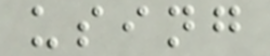using
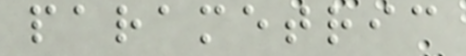parametric
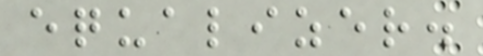equalizer.
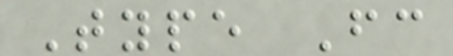Type Fc
